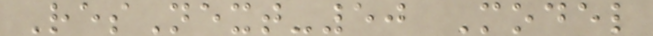ResNext-50 Model
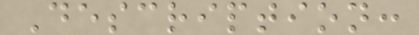Description:
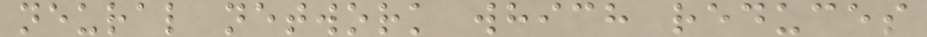neural network which reduces
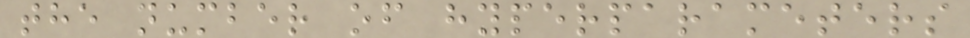the number of hyperparameters
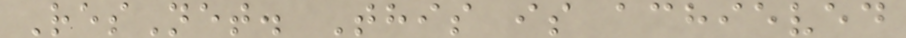ResNet. This is achieved
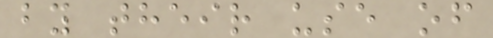by their use of
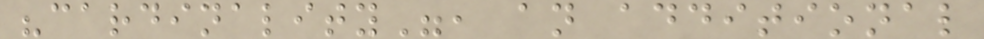"cardinality", an additional
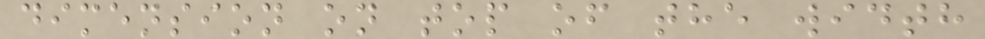dimension on top of the width
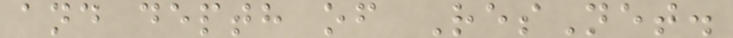and depth of ResNet.
